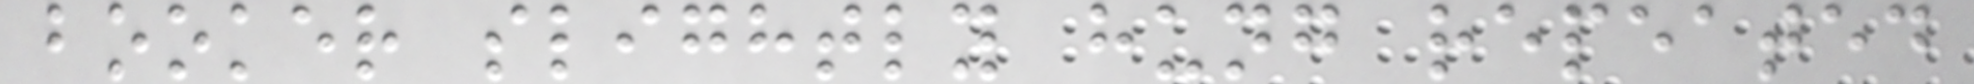booker slightly hung repeated
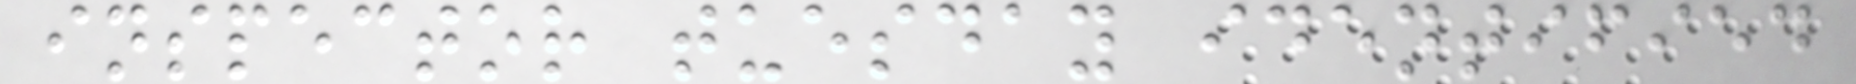inspector tuesday identified
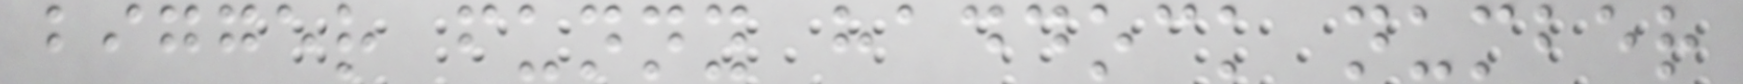bigger funny haddock number
